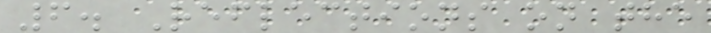6. Reflections on the
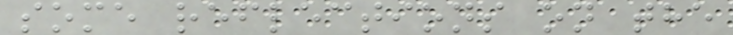some reflections on the
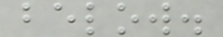below.
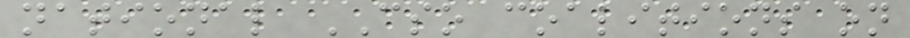national CSO coalitions on
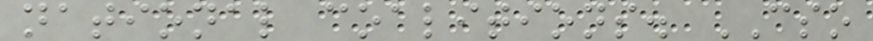national coalitions. CSO
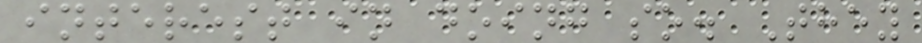interest in doing so. They
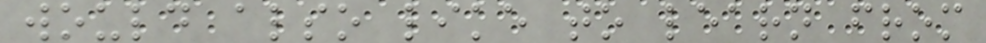would also like to learn from
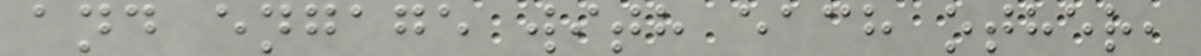and engage with each other,
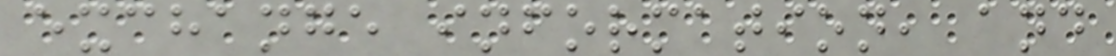exchange information, and
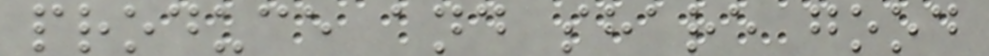produce and share good
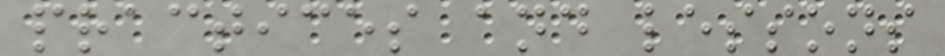practices and lessons
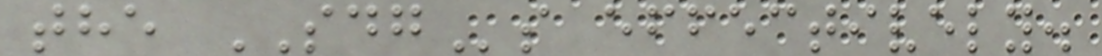the SDGs effectively.
